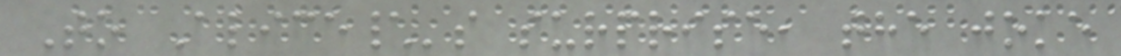To Alice\'s surprise, the joke
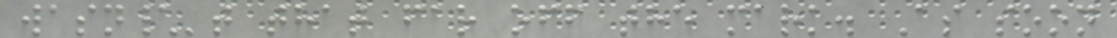wasn\'t that far off the mark. As soon
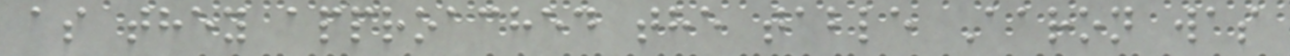as they approached the table Aaron was
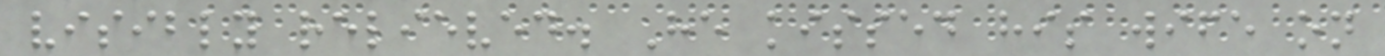visibly relieved. He kissed his wife on
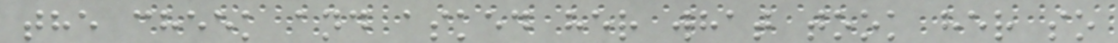the cheek and asked her what took her so
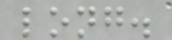long.
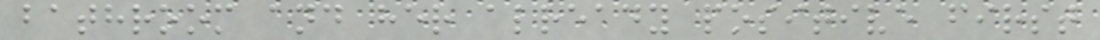bathroom and her already positive first
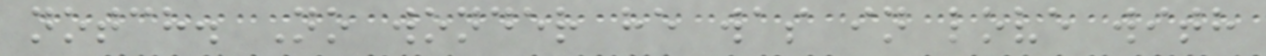notch. No wonder he was in love with
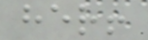her!
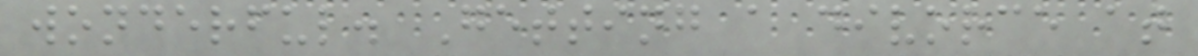wonderful. Getting a divorce at
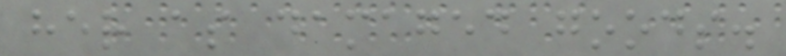her as damaged goods.
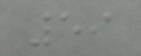59
